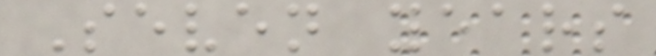Seven years
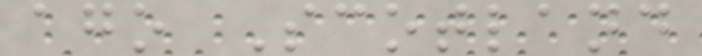ago Scotland
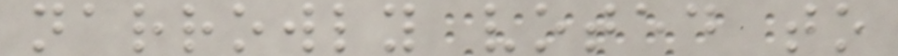narrowly voted to
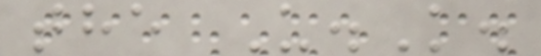the U.K.
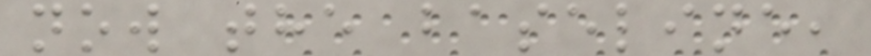now the baseline,
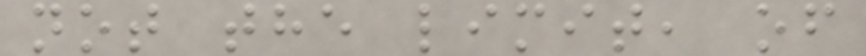not the limit, of
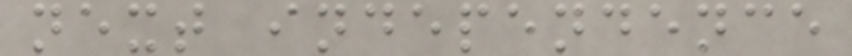next independence
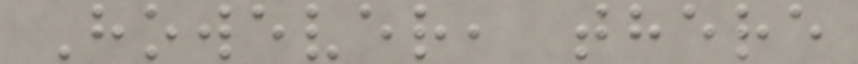However, there
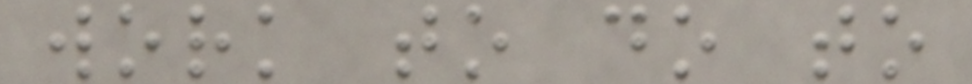work to do to
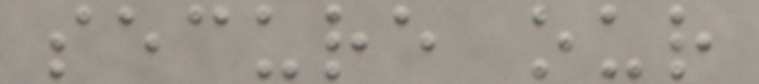secure our
